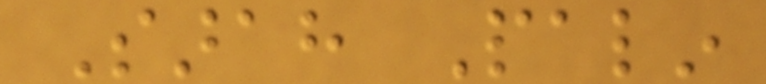Sarah Palin
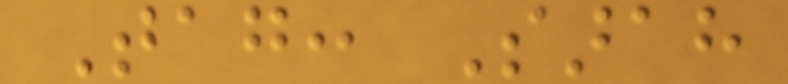Tag: Sarah
